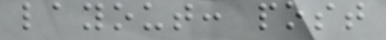layout: post
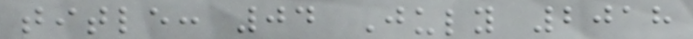title: 04 July 2018
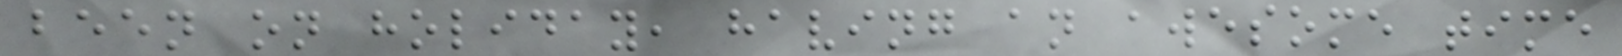been on holiday, having an awesome time
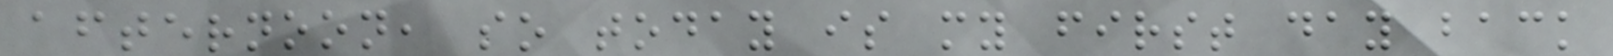afternoon, so today is my first day back
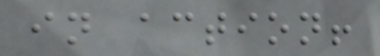in action!
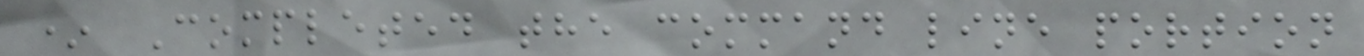* Completed the command line portion
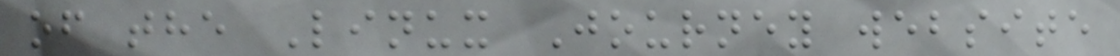of the Linux Journey website
